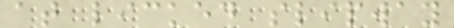at licked slipway
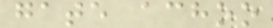gate achoo
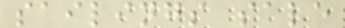sailings sale
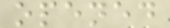opened
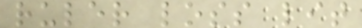ruler loss lit
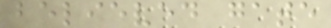believed gate
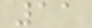11
